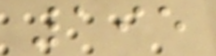195
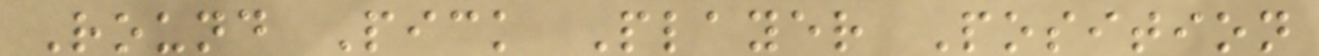Round Pick Player Position
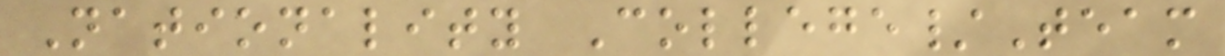Nationality College/Team
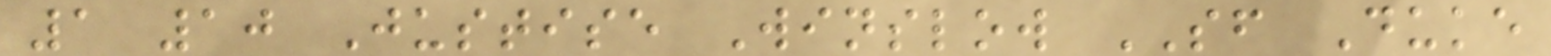1 10 Justise Winslow SF Duke
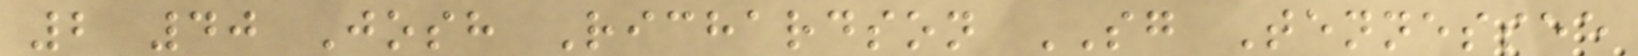2 40 Josh Richardson SG Tennessee
